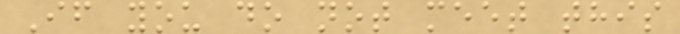If you do not meet this
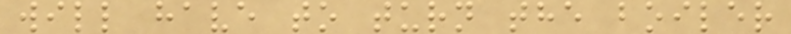will have to turn the boiler
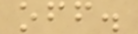off.
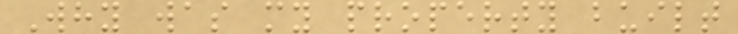Why was my property built
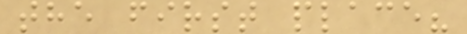the first place?
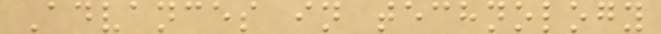Advances in technology
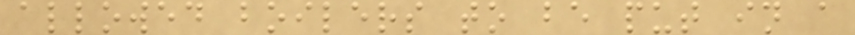allowed boilers to be put in a
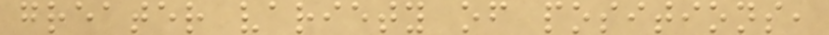greater variety of positions,
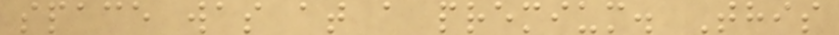space was at a premium. This
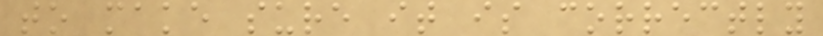to make sure it is correctly
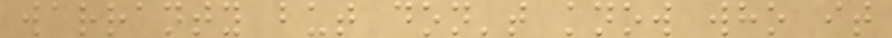warranty but don't know who it
